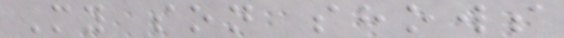My son shows
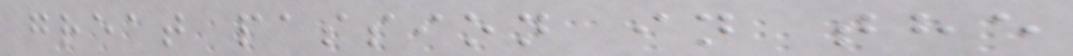great passion in the
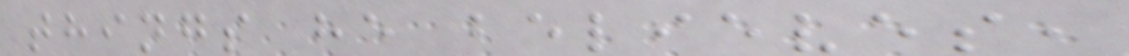things he believes,
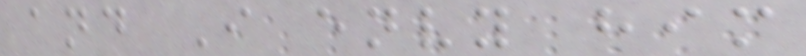and I envy him
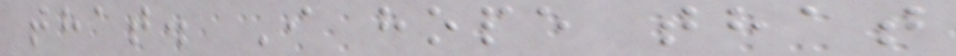that. I hope that
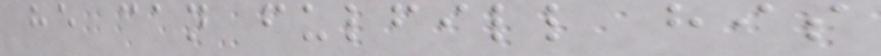he can fulfill his
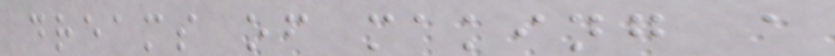dreams of making a
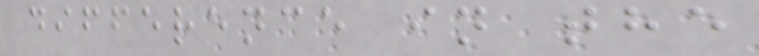difference in the
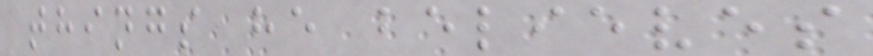things he believes
